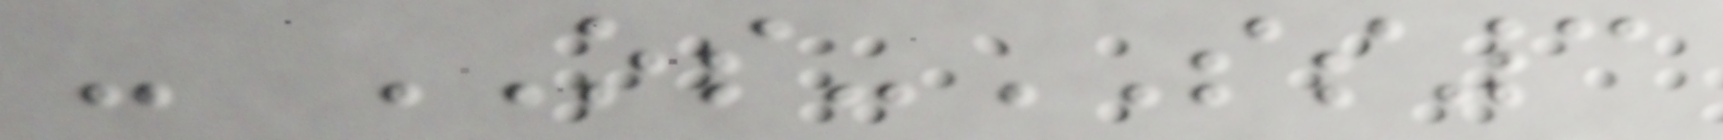- OS-SS3
